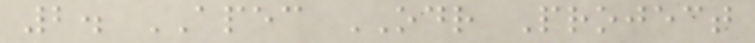2. APEC ODR Project
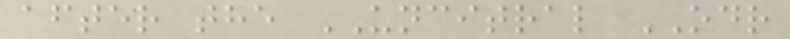after the UNCITRAL ODR
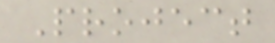Project
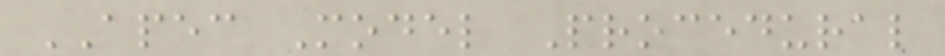APEC Model Procedural
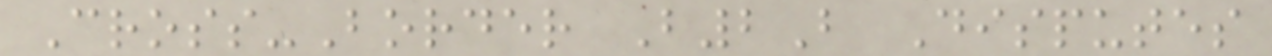Cross-Border B2B Disputes
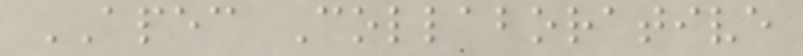APEC Collaborative
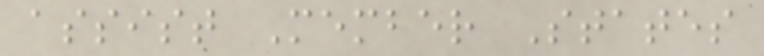assist Member States
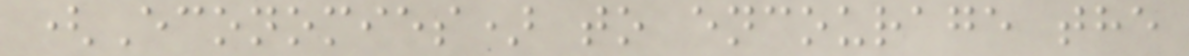(Economies) to encourage the
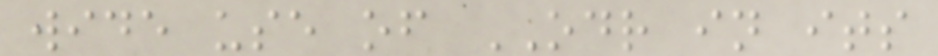wide use of ODR in its
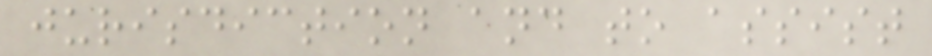jurisdiction and to assist
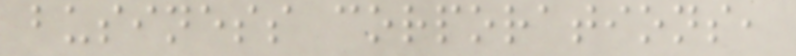business corporations,
